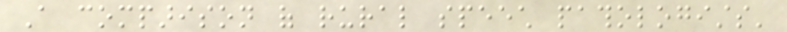A comparison of rural speech pathologists'
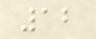12
